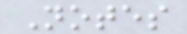Notes
